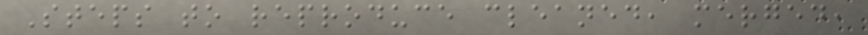Steps to reproduce cleaned, merged,
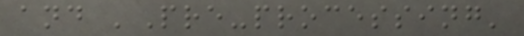and 'Pre-processing'
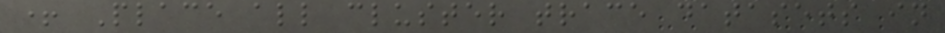+ Place all cluster trace datasets in
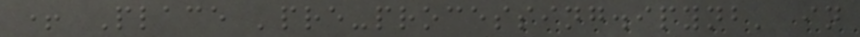+ Place 'pre-processing.ipynb' in
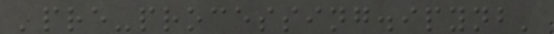'pre-processing.ipynb'
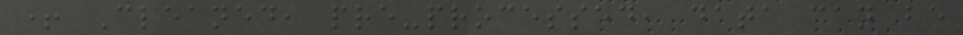+ Cleaned, pre-processed, data can be
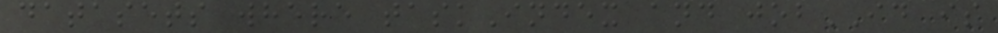datasets where taskIndex and jobID is
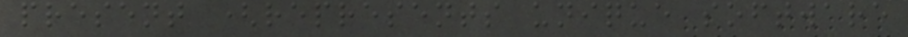present (represents unique software
